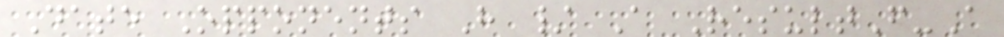Date Opponents H / A ResultF-A
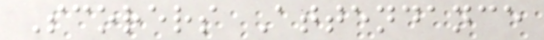Scorers Attendance
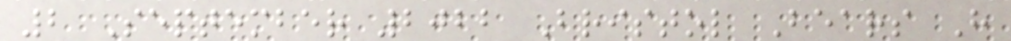2 September 2022 Bristol Bears H
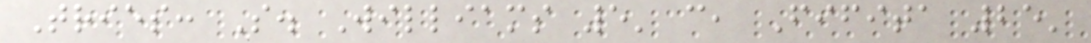Tries: S. Williams 5' c, Fifita 25'
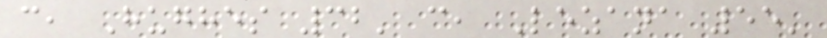c, Hughes 32' c, Lezana 55'
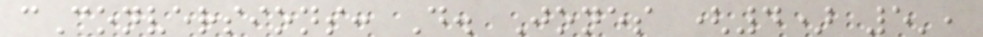cConversions: D. Jones (4) 5',
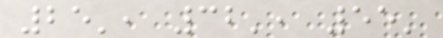25', 32', 55'
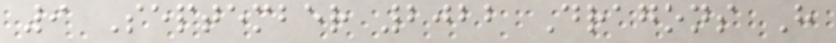9 September 2022 Dragons H
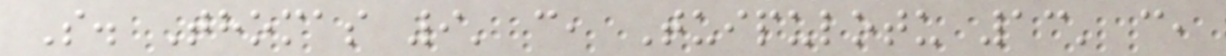S. Thomas 9' c, Tuipulotu 13' c,
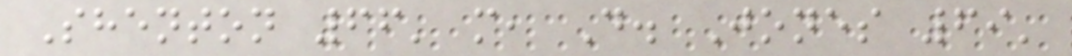Shenton 66' m, D. Jones 69'
